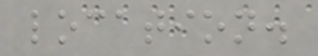location.
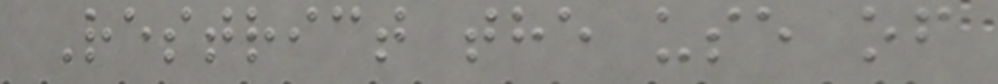Restrict the use of
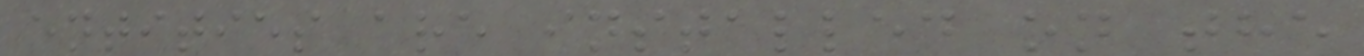entities are installed on the
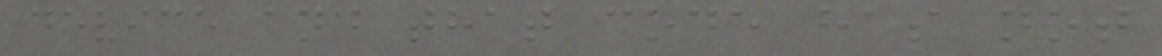device and that code has not
